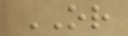OR
